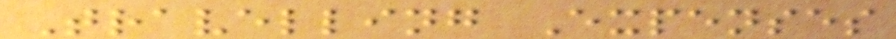Travelling Expenses
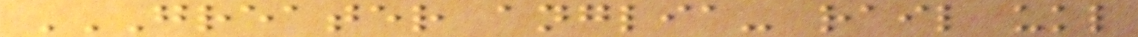GREATER ANGLIA- RAIL UKL
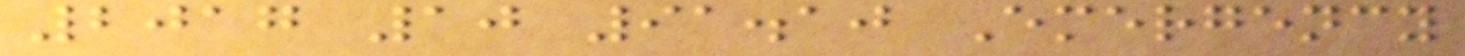2017 10 91.10 Emergency
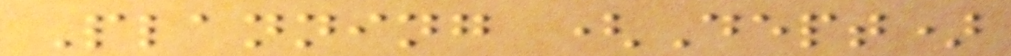Planning (Dept)
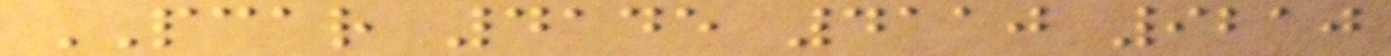PCAR 4145 4110 9210
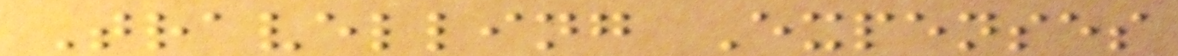Travelling Expenses
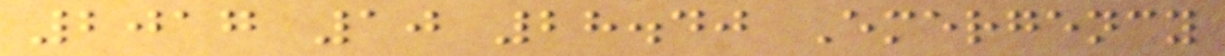2017 10 28.40 Emergency
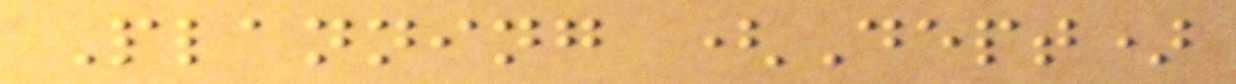Planning (Dept)
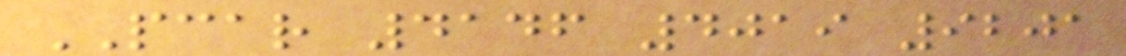PCAR 4146 4019 9201
